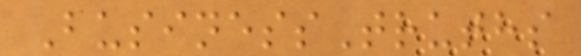BusinessTruths
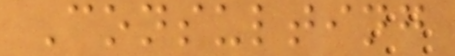Consulting
